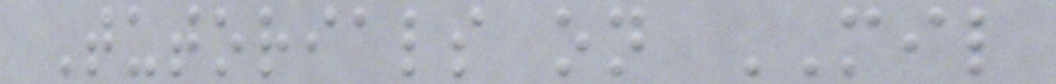Tutorials on MIL
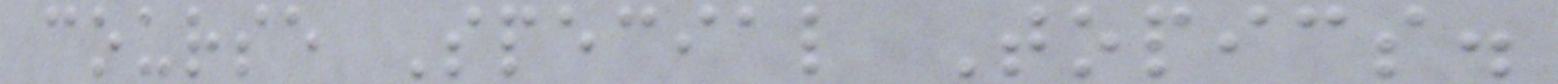course Special Topics.
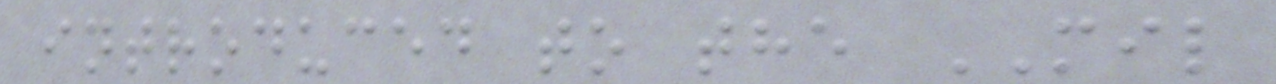introduced to the MIL
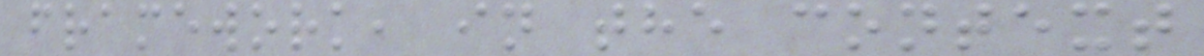framework, in the context
